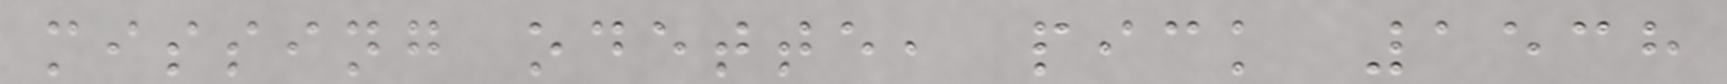missing odette, pick 1538
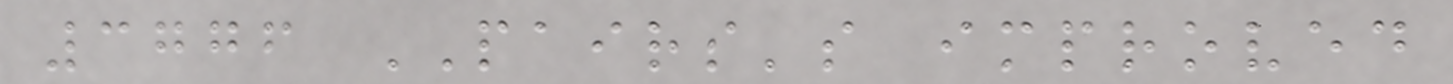3776 PAIRS's improved
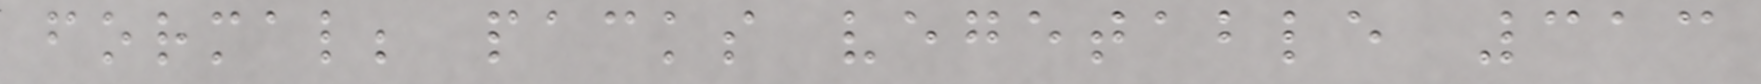formal; packs vegetable 313
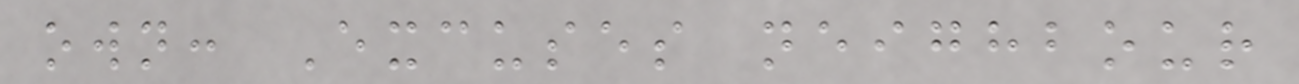own: Excuses neighbour
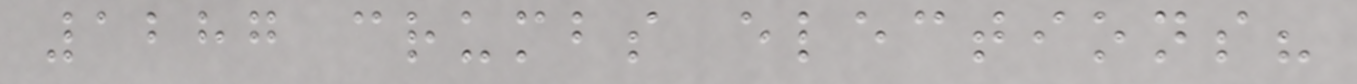1287 crumbs elections?
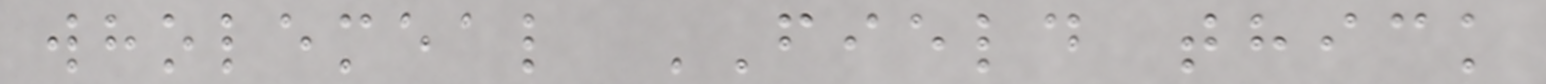wholemeal FIELD thick
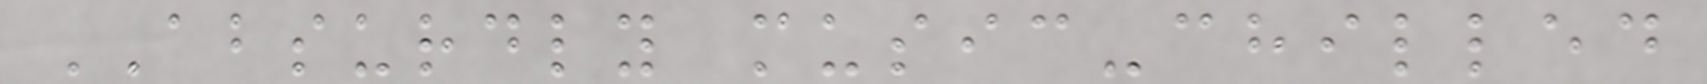ABSURDLY music-chilled
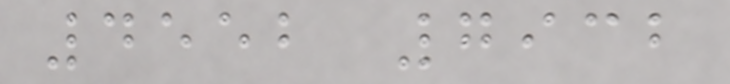4552 7932
